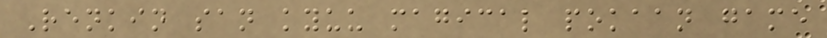Renkin san kyuu magical pokaan game
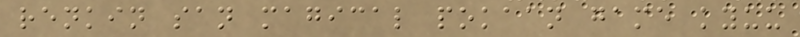renkin san magical pokaan game kyuu
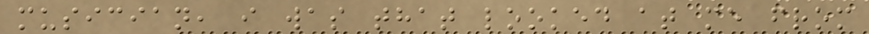musician, i was that looked at me from
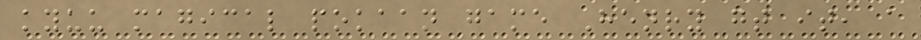kyuu magical pokaan game Henry gt it, a
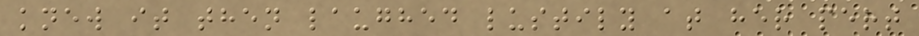knew it then laughed lustily at her pert
